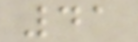41
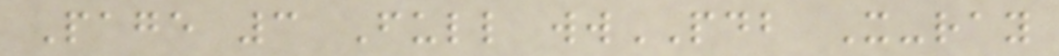Page 3 Full wwPDB X-ray
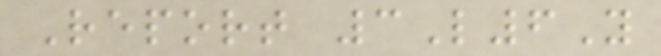Report 3L6Y
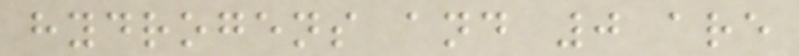hydrogens and 0 are
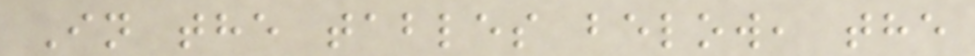In the tables below, the
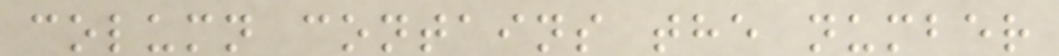column contains the number
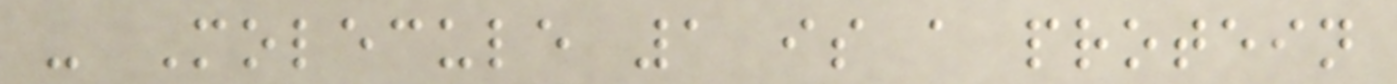- Molecule 1 is a protein
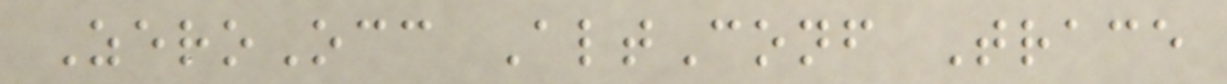ZeroOcc AltConf Trace
